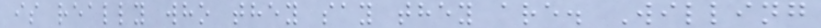is really who they say they are. Willing
